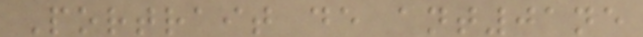Portrait de ant01ne
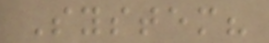System?
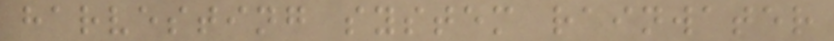harvesting system rainwater
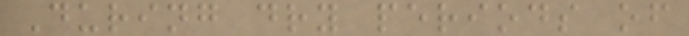During dry periods of
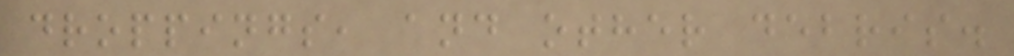droppings, and other debris.
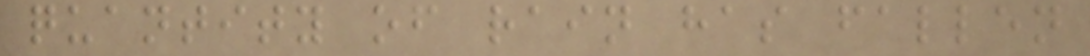quantity of rain has fallen
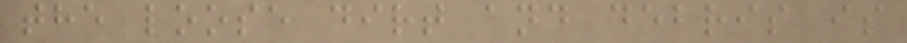the loose dirt and debris is
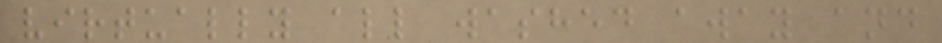virtually all washed away and
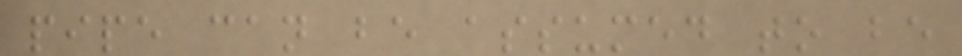pipe can be assumed to be
